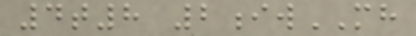4t8 2iwMH
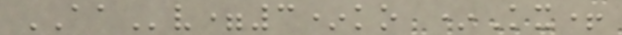AAv=3*ko *Kx+
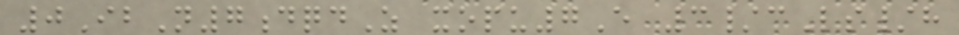0IbN7dqdZ xopu7E 3/cLs/h
